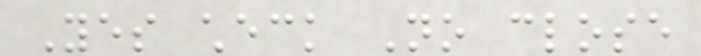Yes check No close
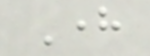Here
